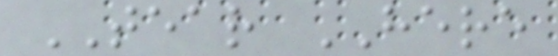TEAR HERE
